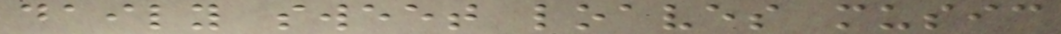daily sweet loaves music
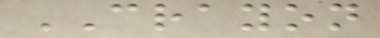CRAYON
